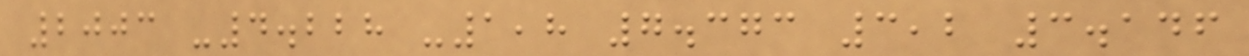2003 -4.228 -1,8 7.373 3,2 3.146
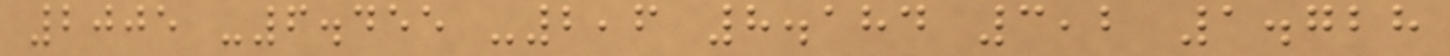2005 -6.455 -2,6 8.184 3,2 1.728
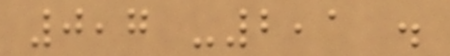0,7 -2,1 .
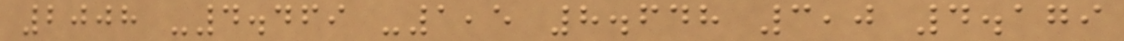2008 -4.469 -1,5 8.648 3,0 4.179
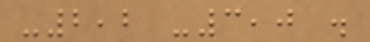-2,2 -3,0 .
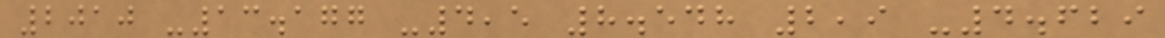2010 -13.177 -4,5 8.548 2,9 -4.629
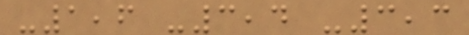-1,6 -3,4 -3,3
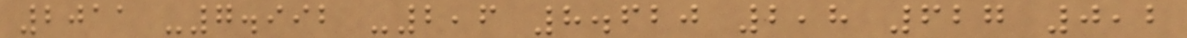2011 -7.992 -2,6 8.620 2,8 627 0,2
